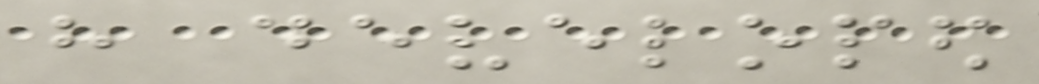have developed
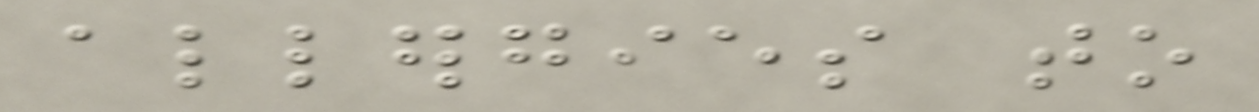allergies to
